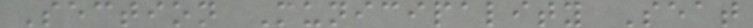Section Municipality Seat
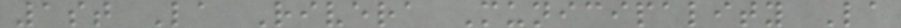1st La Rivera Municipality La
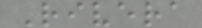Rivera
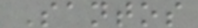Santos
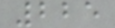225
